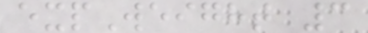expWeight 3
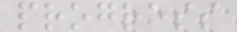progress
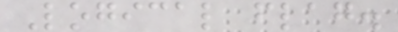Logical flag.
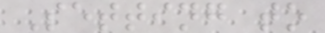Setting to
